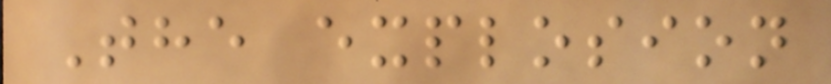The explosion
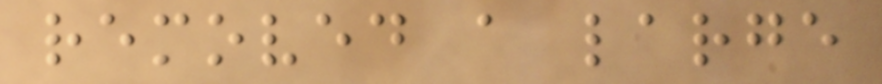removed a large
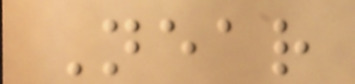Near
